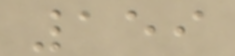159
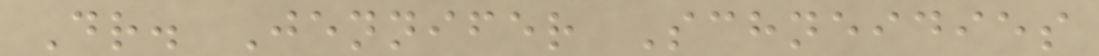Dr. Jennifer Schneidies
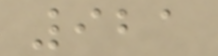921
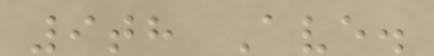9th Ave.
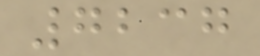7237
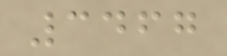3467
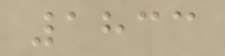1833
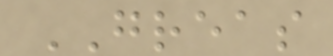GREAS
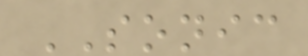SONIC
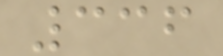336
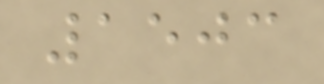1503
